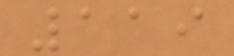119
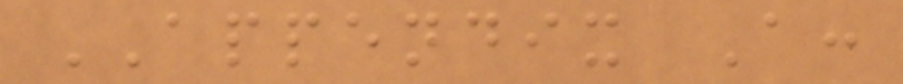APPENDIX A:
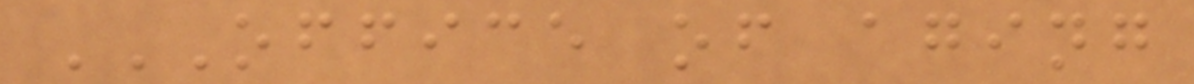OFFICE OF AGING
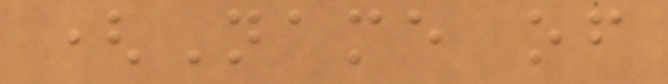(Name of
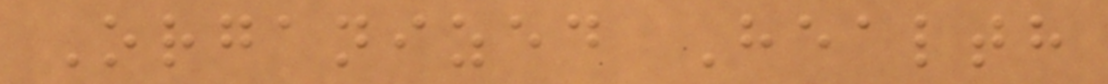Organized Health
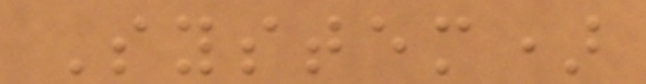System)
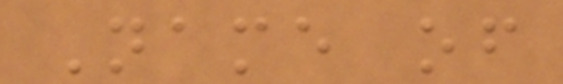Name of
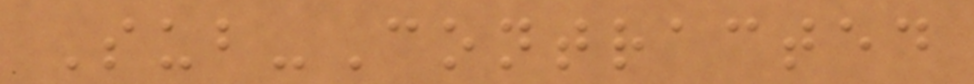Sub-Contracted
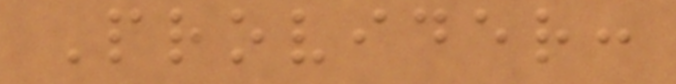Provider:
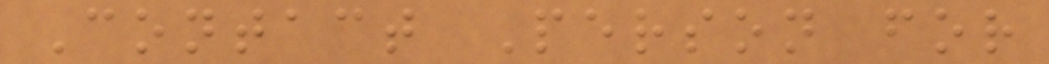Contact Person for
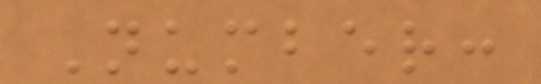Number:
